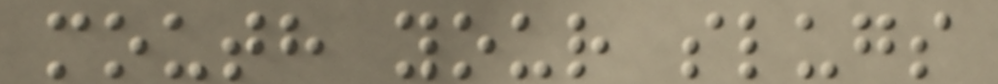mouth your slugs
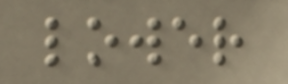lower
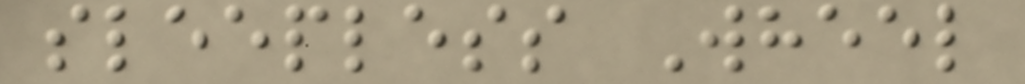sleepless Wheel
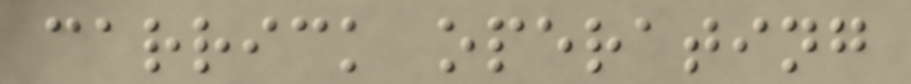carrick operating
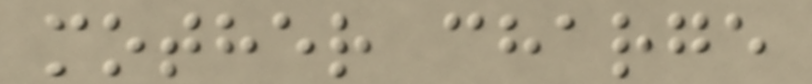mother charge
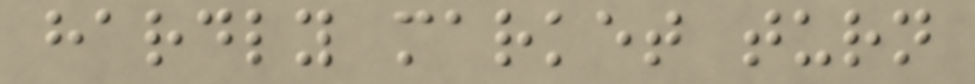hardly market turn
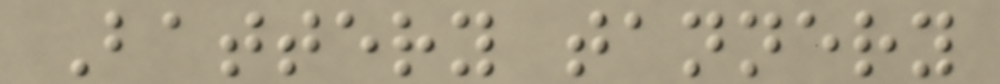Battery tannery
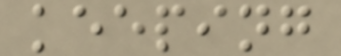keeping
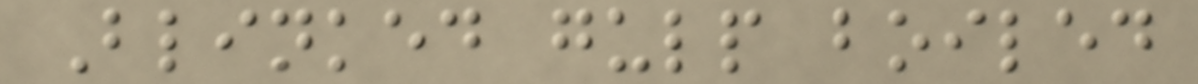Blinked gulp boiled
